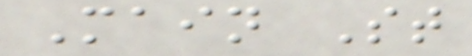Main St
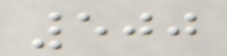500
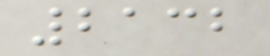2132
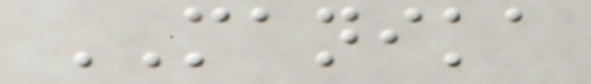MANIKA
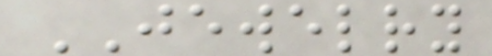JEWELRY
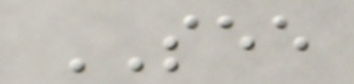SEE
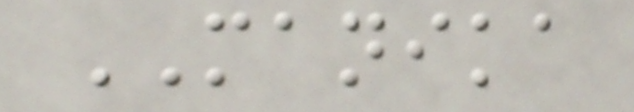MANIKA
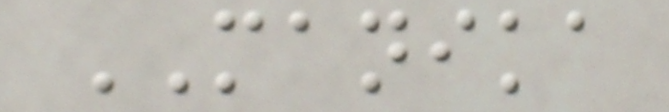MANIKA
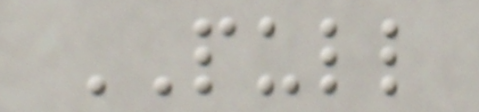PULL
